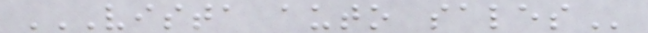VISTA AUTO SALES
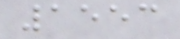1553
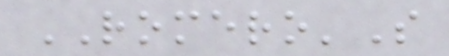ROMERO'S
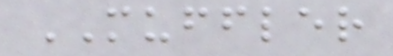MUFFLER
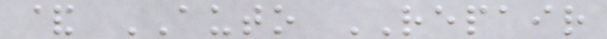& AUTO REPAIR
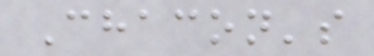Chacon's
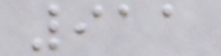911
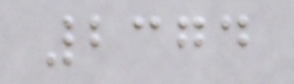2374
